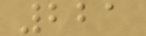221
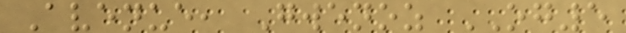Avenue, Gwenoz OG5
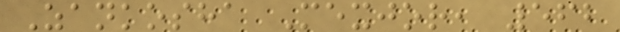Zankosha Mexjor, 562
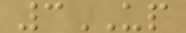3UP
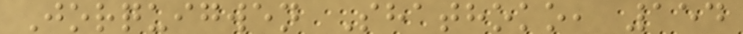Jorquigwen Shathoko, 154
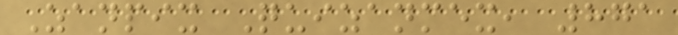Zanpix Quizanmex, 871
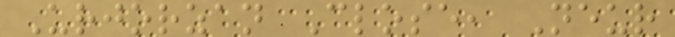Urjorzan Close, Neur
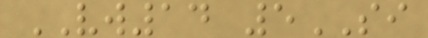VW14 5SI
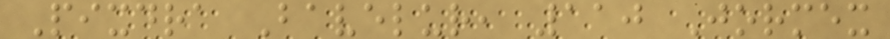Pixdra Bavelur, 110 Jormex
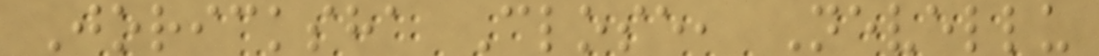Joricksha Close, Nevellu
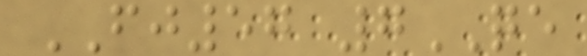FJ57 7QE
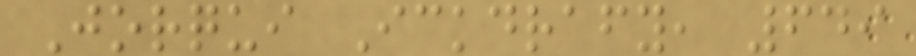Jorqui Ickdrafy, 649
